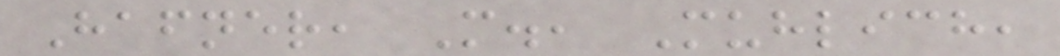Hafner, M., Muhlich,
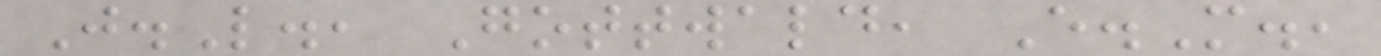J.L., Gottwald, E.M.,
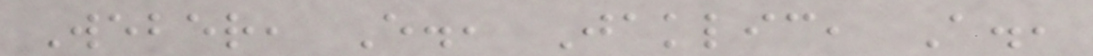Weber, E., Jaklic, A.,
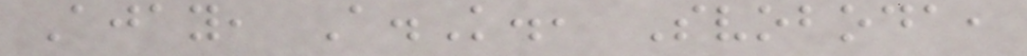Ajay, A.K., Svoboda,
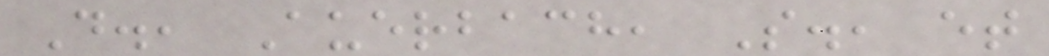D., Auerbach, S., et
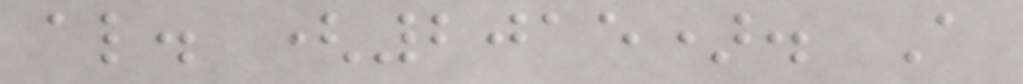al. (2015). A
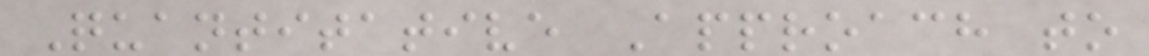Quantitative Approach to
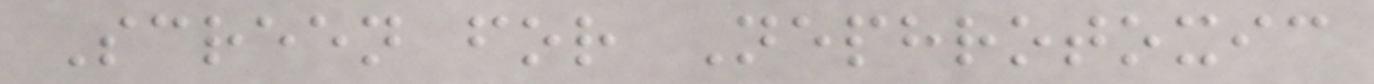Screen for Nephrotoxic
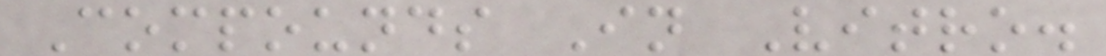Compounds In Vitro.
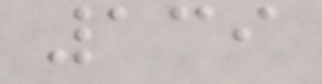139
